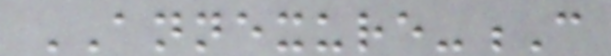ANNEXURE-C
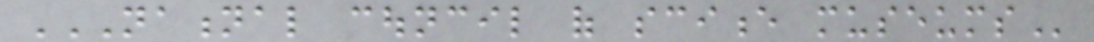NATIONAL COUNCIL OF SCIENCE MUSEUMS
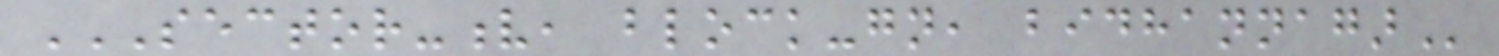SECTOR-V, BLOCK-GN, BIDHANNAGAR
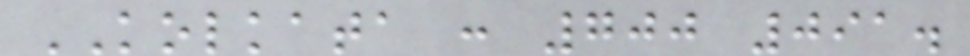KOLKATA : 700 091.
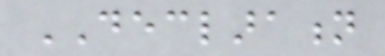DECLARATION
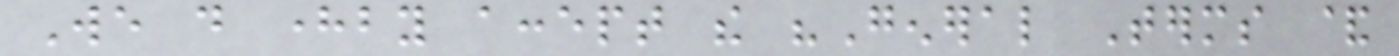We do hereby accept the "General Terms &
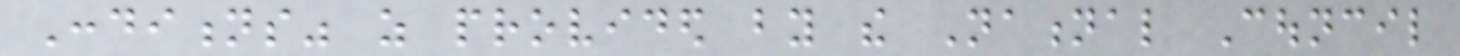Conditions" as provided by the National Council
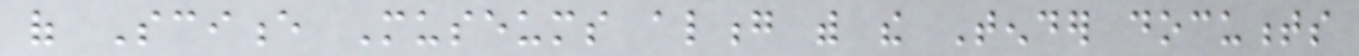of Science Museums along with the Tender documents
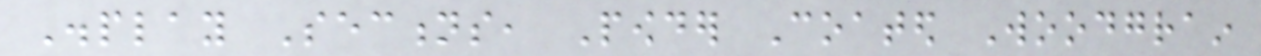Display Sections, Powder Coated Woodgrain
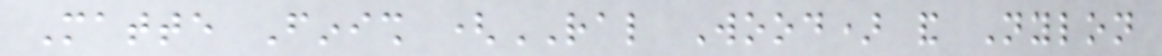Matte Finish (RAL Wood) and Nylon
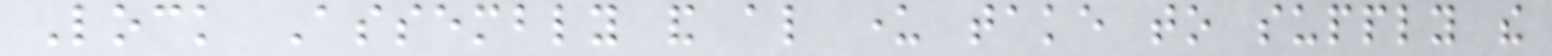Lock Assembly and also under take to supply the
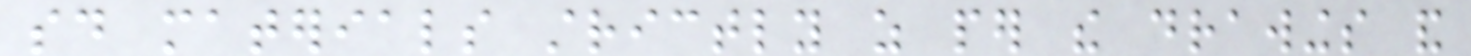said materials strictly as per the drawings and
